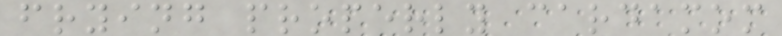frying properly cardamom
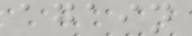again
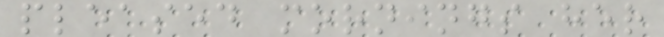pleased mornings her
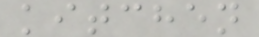kitchen
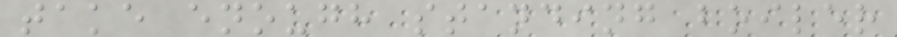take enough standing boiler
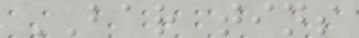BAR tins
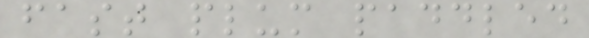fast plum paddled
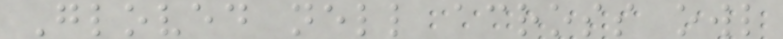Gloved nell across owl
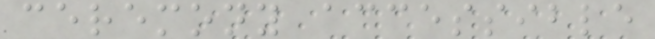ceremony accessible
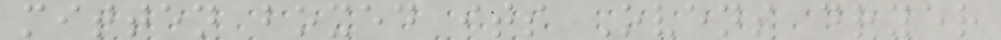mitten boxed its Ovens dryer
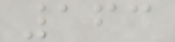163
